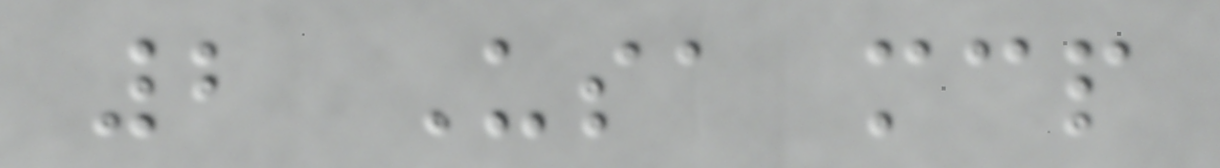2 Usa mcp
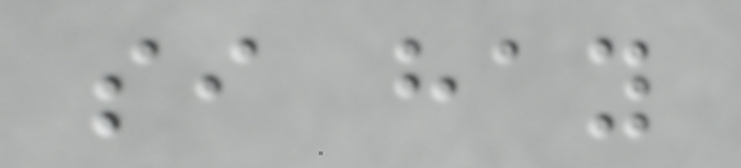si hay
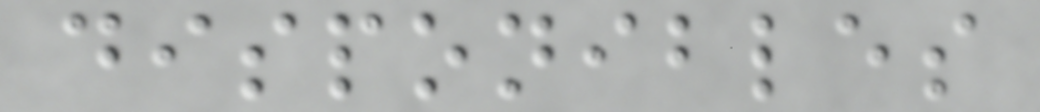disponibles
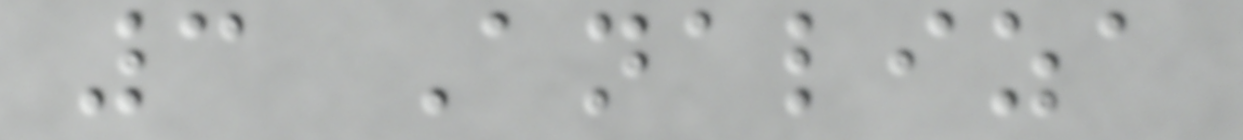3 Analiza
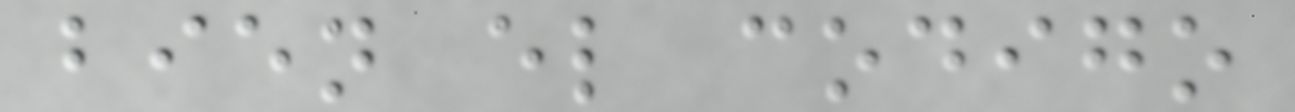bien el codigo
